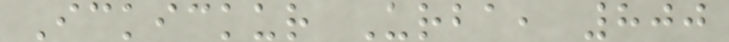Ickickur Urba, 800
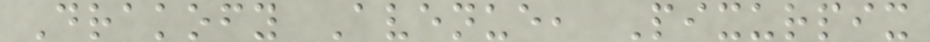Drakofy Avenue, Pixurpix
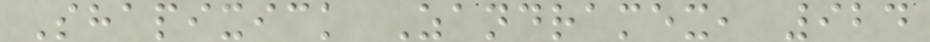Shapixick Zandramex, 924
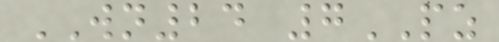WN24 7PZ
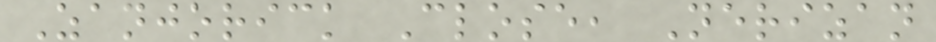Zanjorick Close, Nerizan
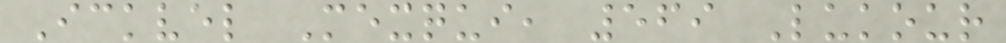Ickvel Mexqui, 569 Lukour
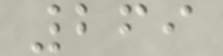269
